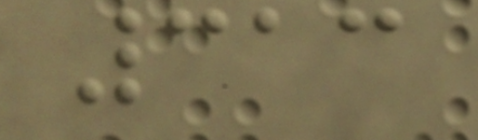313
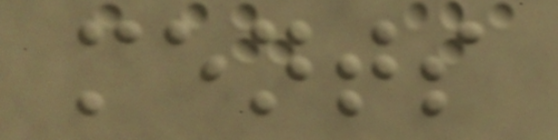ments
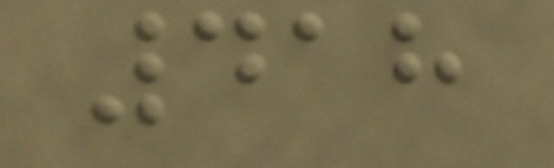418
